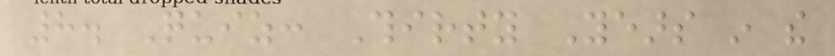8. Quiz: Thirty Years in the
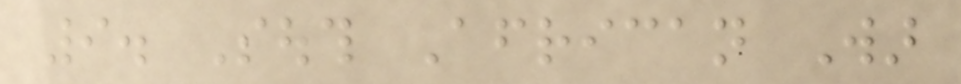9. South African War
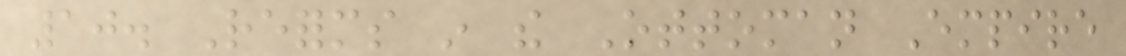10. Reforms in the Ottoman Empire
